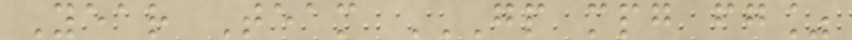Year Team GP MPG FG%
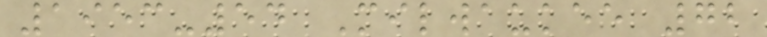1953-54 Milwaukee 72
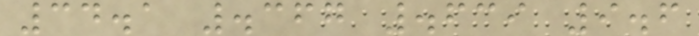34.1 .367 .639 9.6
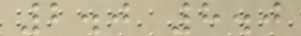2.0 8.0
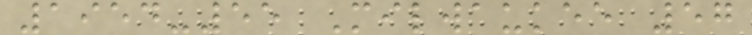1954-55 Milwaukee 57
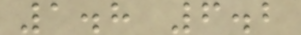1.8 6.2
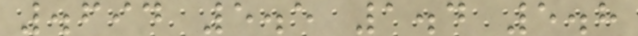.694 5.5 1.4 5.8
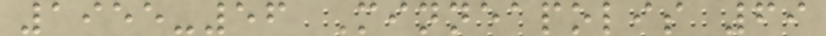1955-56 Minneapolis 69
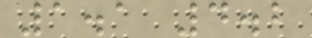1.1 4.2
